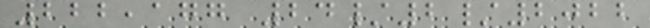222,177 24/2/2022
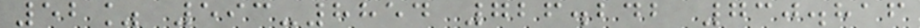52% 593-8854 726.242 730.816
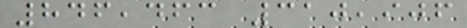846,463 310,906
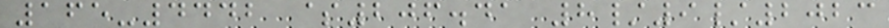165-4442 $206.41 8/9/2023
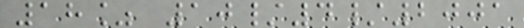18% 10/4/2001
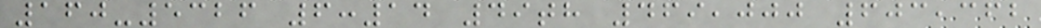160-5326 6:14 49th 469,000 603,362
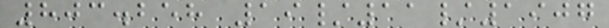803.258 19/11/1907
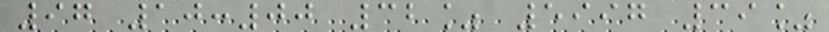97 10:00 32% 5997 39%
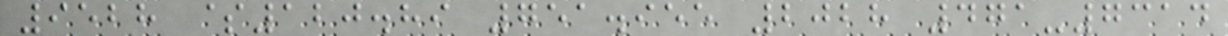9528 $120.89 751.955 2028 471-7314
